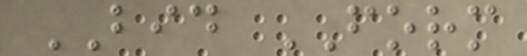BID FORM
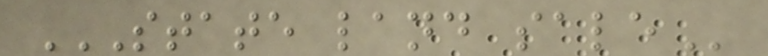STATE LAND SALE
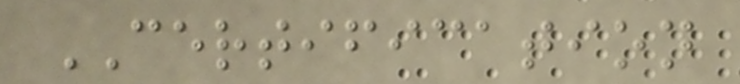CERTIFICATION
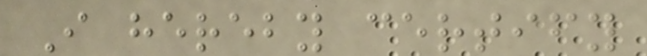I hereby certify
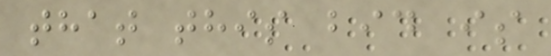that this bid is
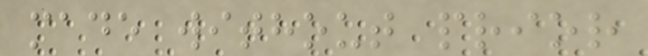made without prior
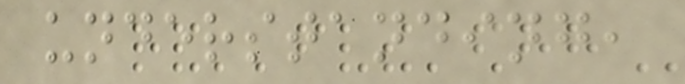understanding,
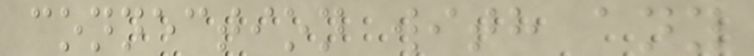connection with any
